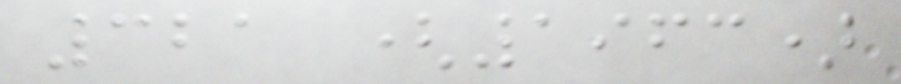321 (1963)
